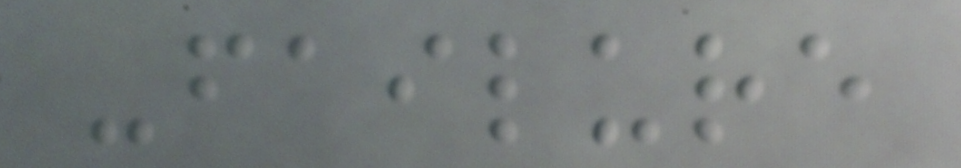-failure
